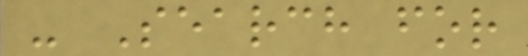- Search for
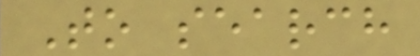To search
